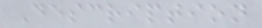Description
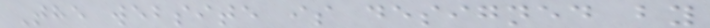The website is designed by
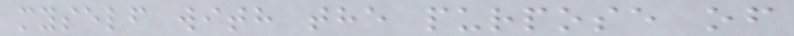myself with the purpose of
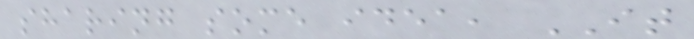sharing some idea, IT
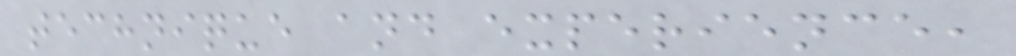technique and experience,
